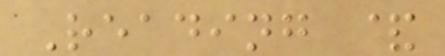Reading &
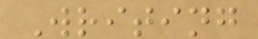Writing
